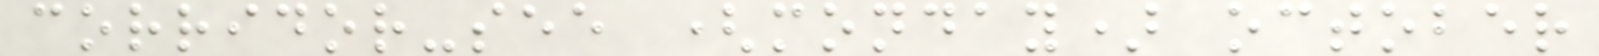corridor-see (monday) october
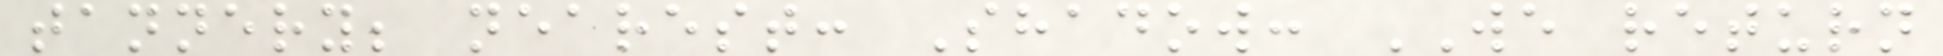tannery; nearest: Shadow: WE return
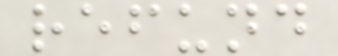refund
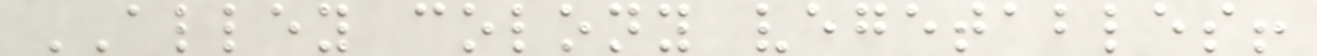ALLEY colony vegetables!
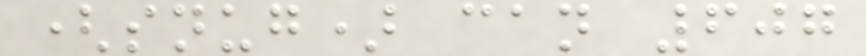(snug) can 607
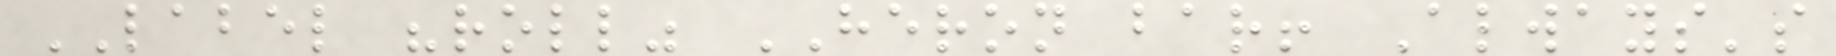LABEL "roll" HERON bar! Always's
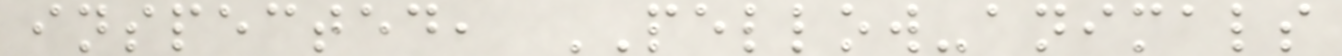inspected, PELLOW-animals
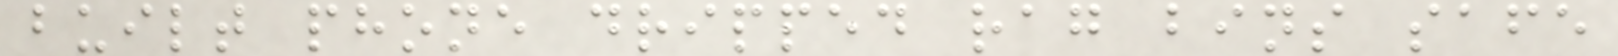built phone dripped rag bins safe
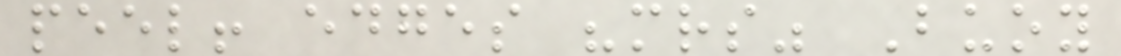peel! edges "mrs" Buoy
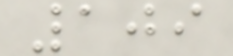109
